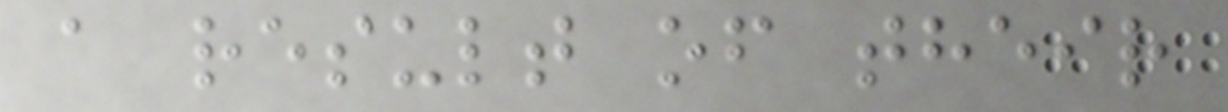a result of their
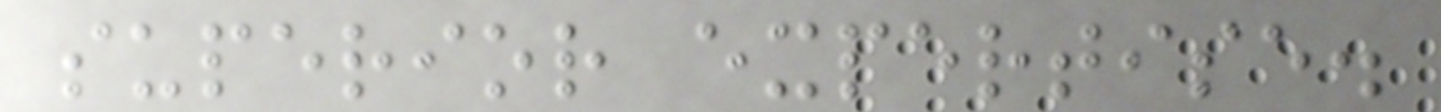superior expertise.
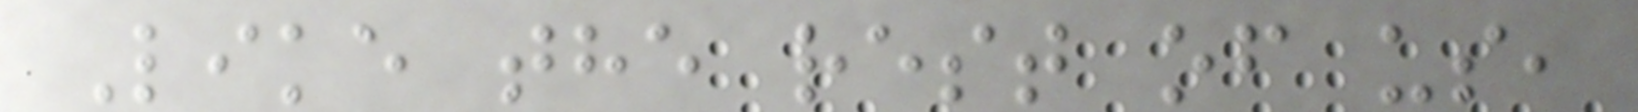Like the rest of us,
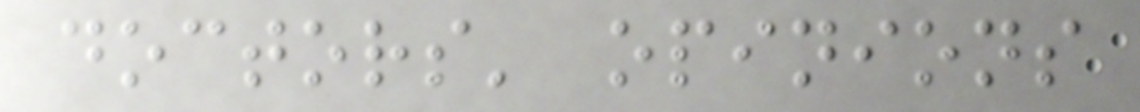doctors' opinions
